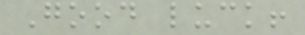Good luck!
